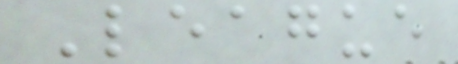League
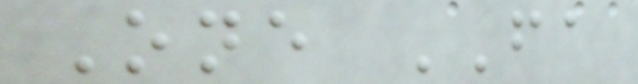One FA
